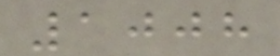1008
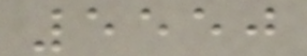5550
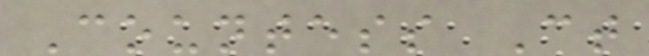Countess Ct
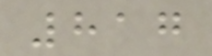817
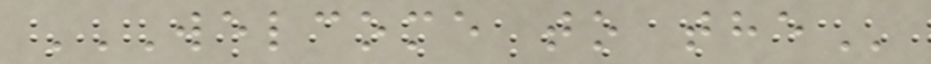WELCOME TO THE
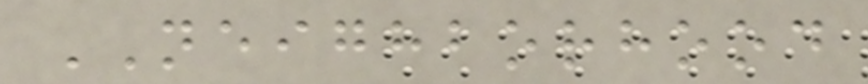NEIGHBORHOOD
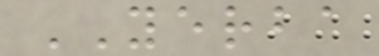YERBA
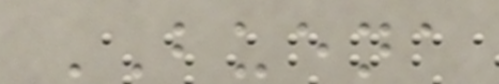BUENA
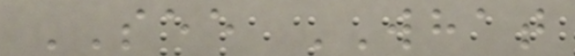SEE WHAT
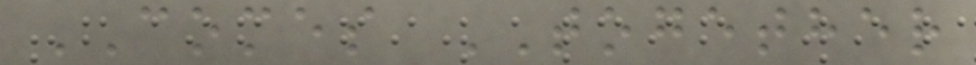COMES TOGETHER
